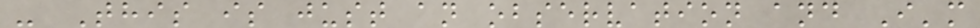- This is just an observation and I'm
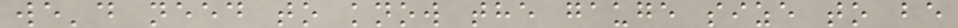we'd need to know the gauge size to be
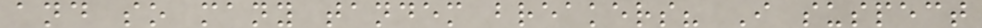and so many tandem breakers? I suspect
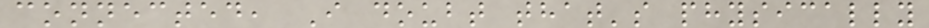connected, I doubt that's physically
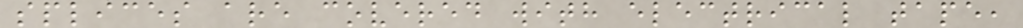splices are covered with electrical tape,
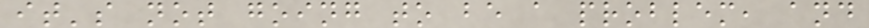it's not going to be a problem, and
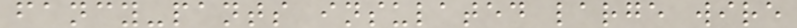fancy-pants insulated large wire
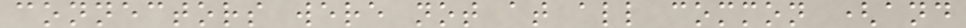connectors were not at all common (and
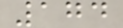174
